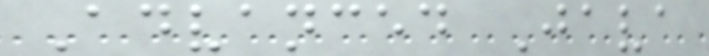Advanced Java
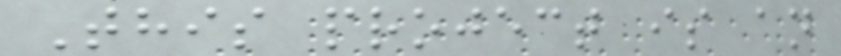This project is an
